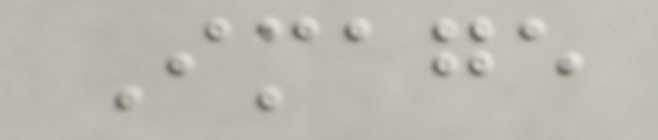Image
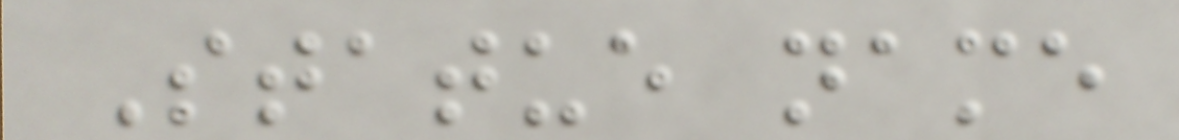Statue name
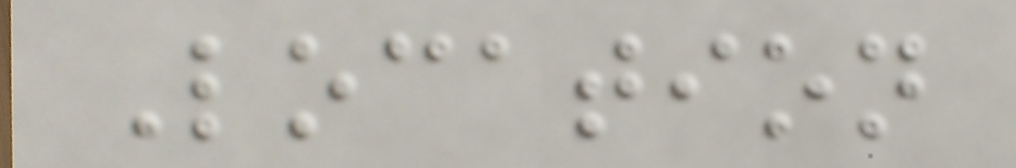Location
